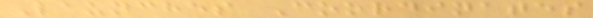Launches Coordinates
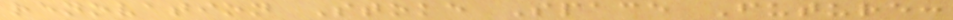renovation Stoke Space Future:
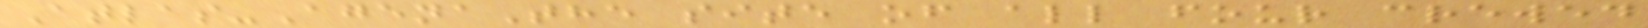Atlas-AgenaThe site of all four crewed
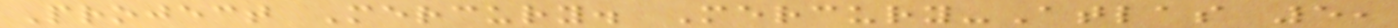Project Mercury. Mercury-Atlas 5,
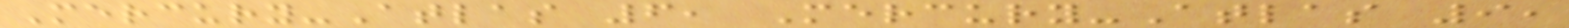Mercury-Atlas 6, Mercury-Atlas 9,
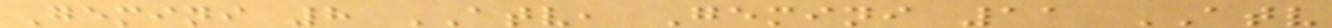Gemini 8 ATV, Gemini 11 ATV
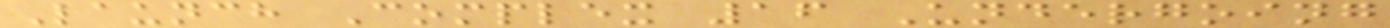Launch Complex 16 Undergoing
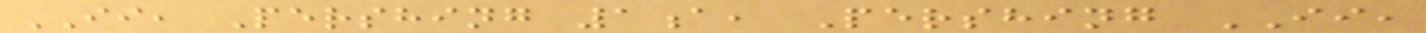II, Pershing 1a, Pershing II,
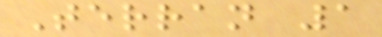Terran 1
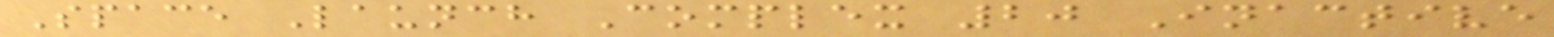Space Launch Complex 20 Inactive
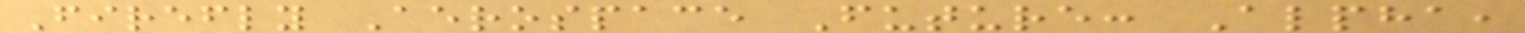Firefly Aerospace Future: Alpha,
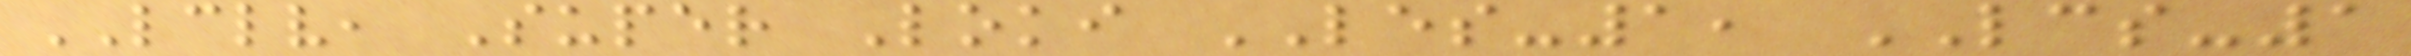LCLV, Super Loki LES-1, LCS-1
